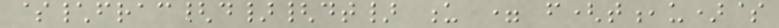$\frac{d}{dt} u = f(t,u)$
